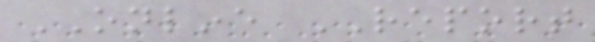ONLINE REPORT
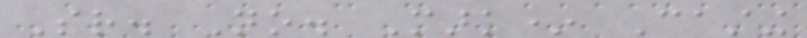Sr. No. Mark* Casting
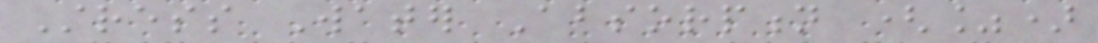Stress Water Absorption (%)
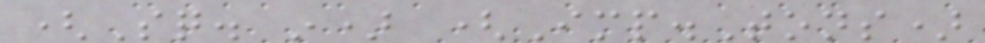(Sq. in) (Imp.Tons)
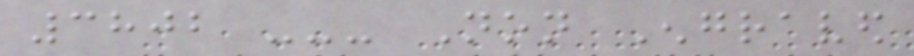3802 --- Non Engraved
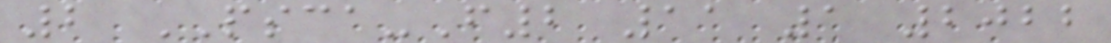2 PSCA-F2 11 1 2022
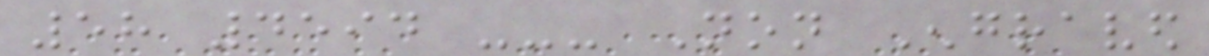58 4594 --- Non Engraved
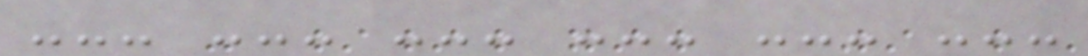--- --- --- --- --- ---
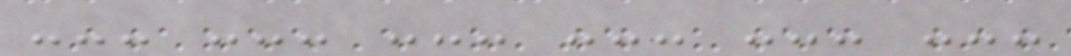--- --- --- --- --- ---
